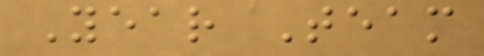Year Team
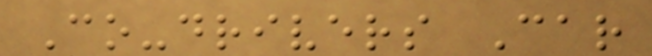Co-drivers Car
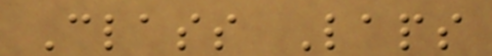Class Laps
